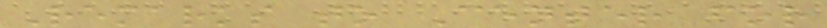Remarks to Center for
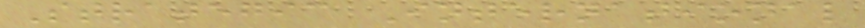Strategic International
